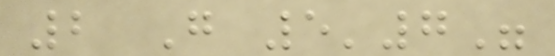2 G 5'7"
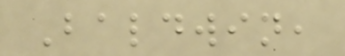Baldwin,
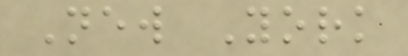New York
